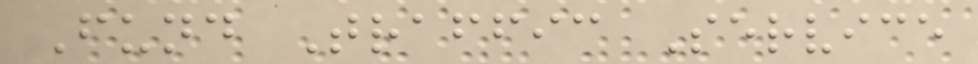Fund Traffic Service
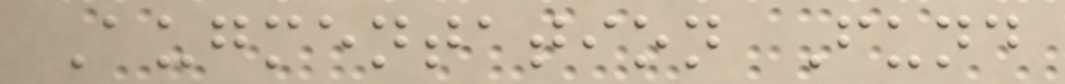Augmentation Fund
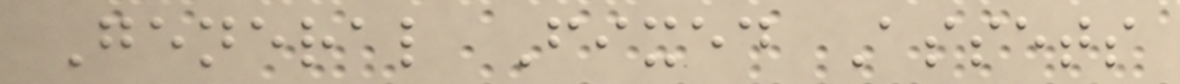General Fixed Assets
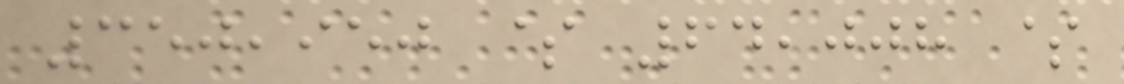350,950 $ 64,008 $
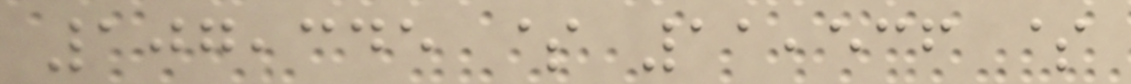107,345 $ 11,536 $
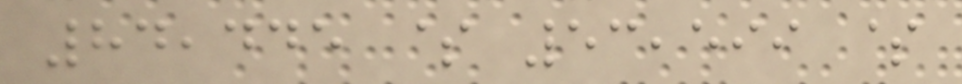84,445 $ 53,599 $
